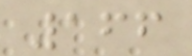166
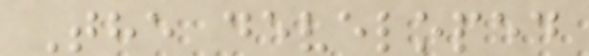The developed
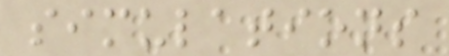simulations
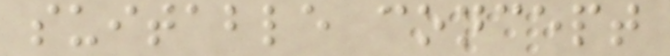suitable concept
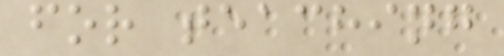for teaching
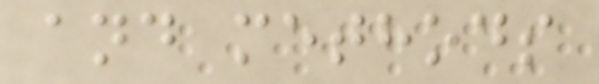and methods
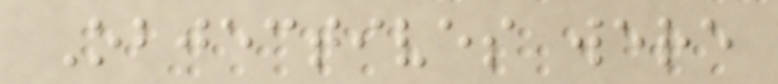Objectives were
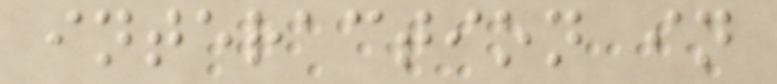interaction in
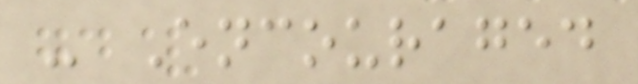- Encouraged
